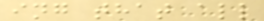ing that all
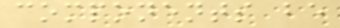components be
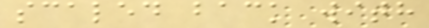scaled back with
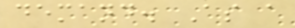demand. As a
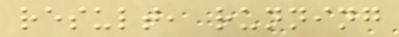result, running
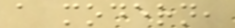a modern,
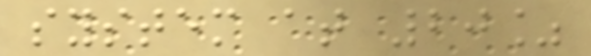system at 20%
